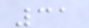31
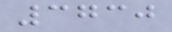3730
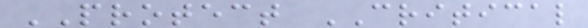PROTECT CRITICAL
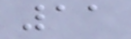11
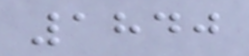1840
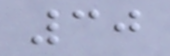30
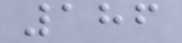186
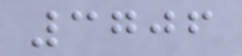3706
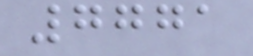7771
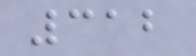312
